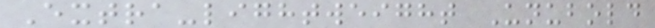Extra-lightweight Unubold
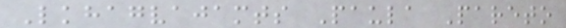Lkhagvajamts Paula Pareto
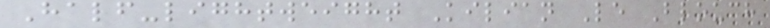Half-lightweight Kilian Le Blouch
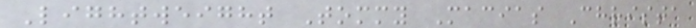Lightweight Tommy Macias Christa
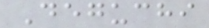Deguchi
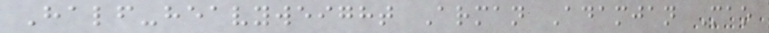Half-heavyweight Arman Adamjan Mao
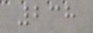238
